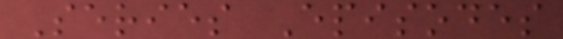Series Episodes
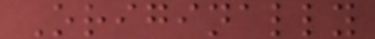Originally
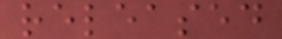released
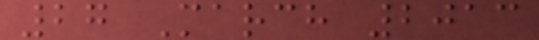27 March 2013
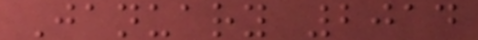January 2014
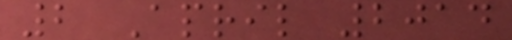2 April 2014
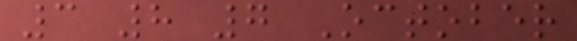3 8 7 October
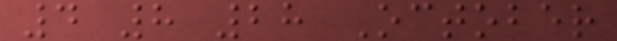4 8 28 October
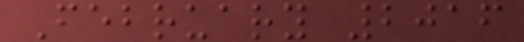February 2016
